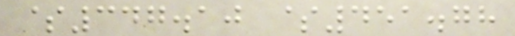$347.10 $451.78
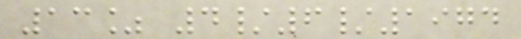13% 4/6/1974
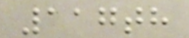117th
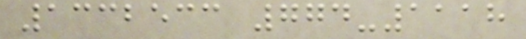1332533 774-1118
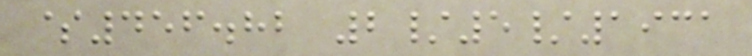$456.82 2/5/1931
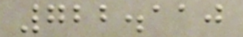722.110
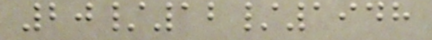20/12/1948
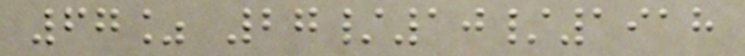67% 27/10/1918
